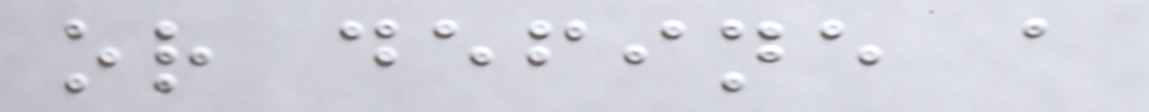or define a
